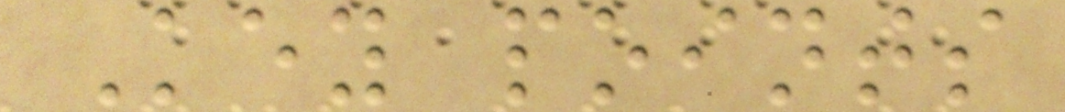Key points
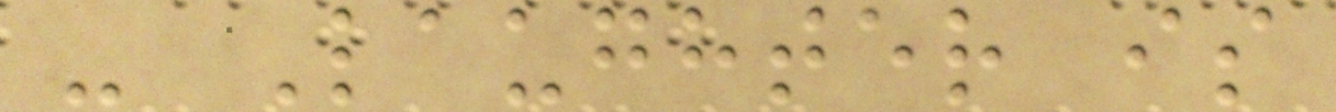- Laughter is
